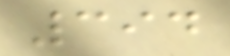394
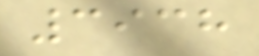3938
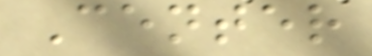Center
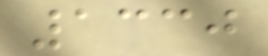1330
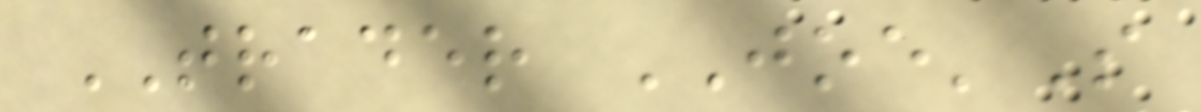TRADER JOE'S
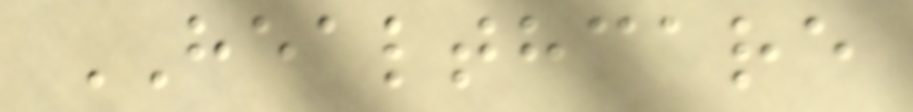HEALTHCARE
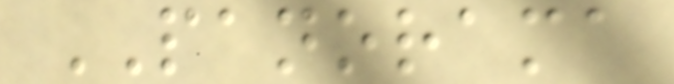PANORAMA
